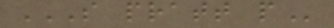S PRATT P
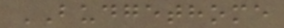BUDGETHOME
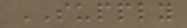SUPPLY
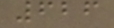626
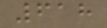618
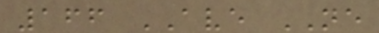166 AVE NE
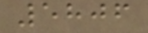5806
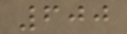600
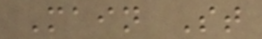Main St
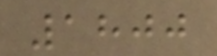1800
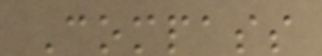Compass
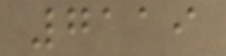7119
